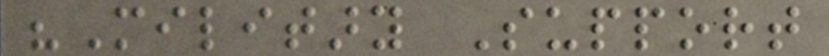"Military Support
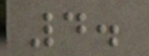4.
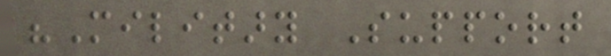"Military Support
